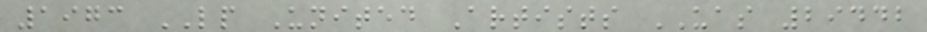1973 LP United Artists UAS 29442
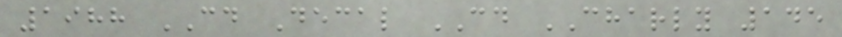1988 CD Decal CD CHARLY 145
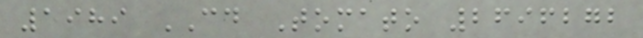1989 CD Tomato 2696272
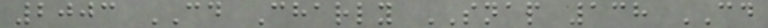2003 CD Charly SNAP 138 CD
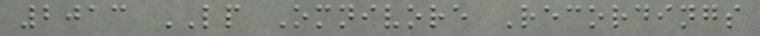2013 LP Omnivore Recordings
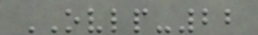OVLP-22
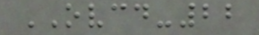OVCD-22
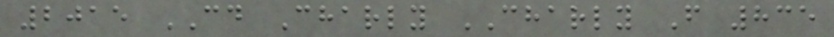2015 CD Charly CHARLY F 835
